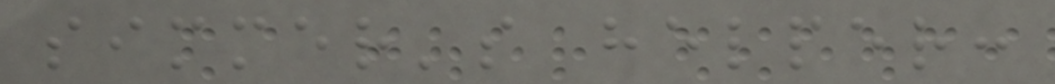simmer's helper:
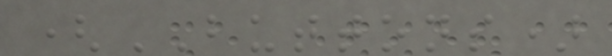(BUTTONS)
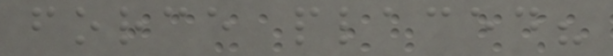force placed?
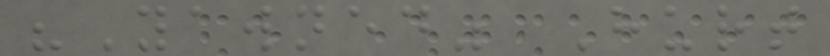"Yawned" Hurt
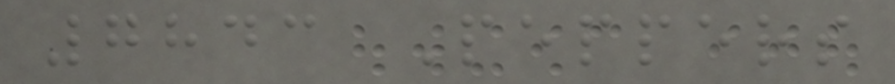7843 Peppers
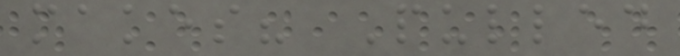makes? Pulled
